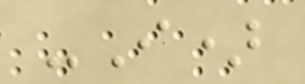-I)
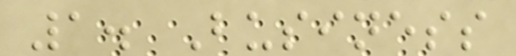1. Business
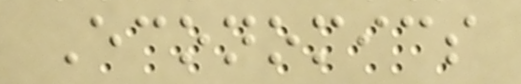Economics
